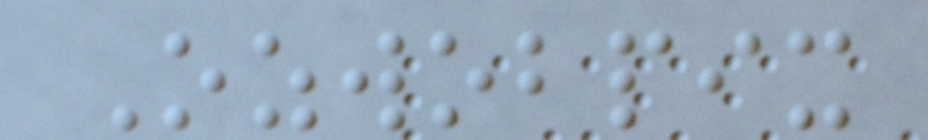Ozwobpix
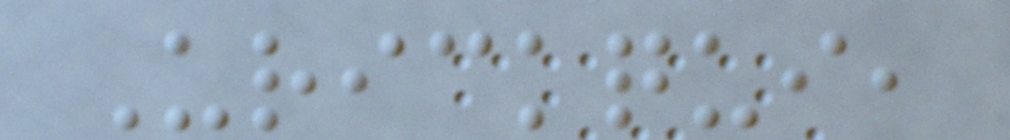Urickqui,
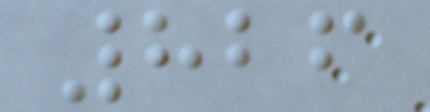826
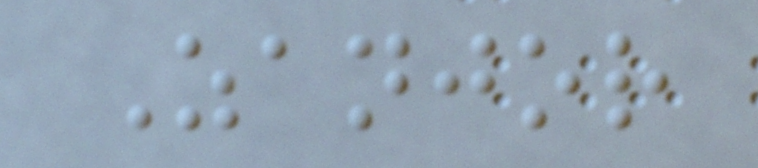Zanjor
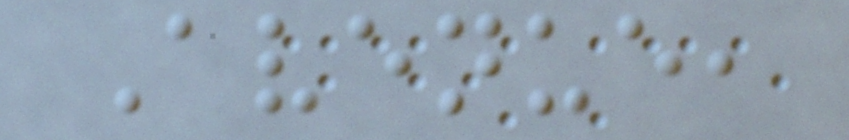Avenue,
